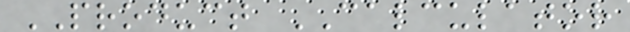PRODUCT CALCULATOR
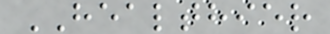HEALTHIER
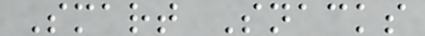Smart Snacks
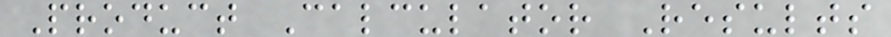Product Calculator Results
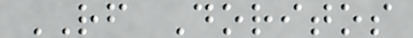RF Doritos
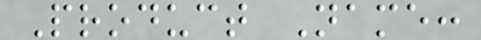Product Name:
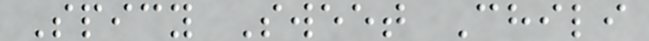Spicy Sweet Chili
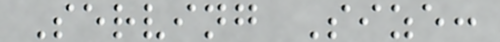Serving Size:
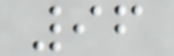96
